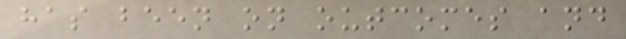has been on outcomes and
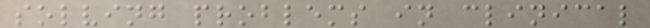solving problems in clinical
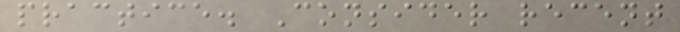practice. Consider recent
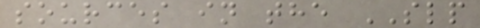sources in the SLP
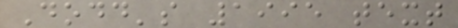Dodd's 1995 text
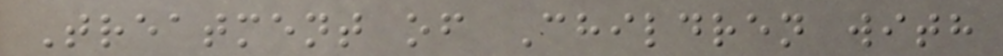Treatment of Children with
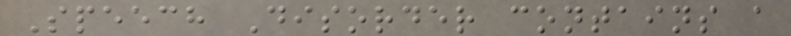Speech Disorder contains a
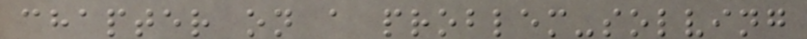chapter on a problem-solving
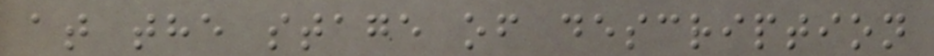at the stage of description
